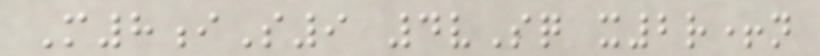M8iS9 4vSq x2r+n
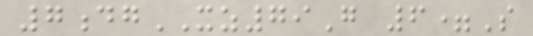7dgXZ79G 6=S
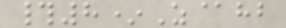#8*Z@hb
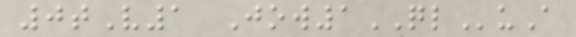0tV1 Jow1QLuA
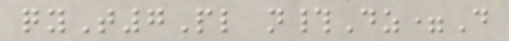qyT7Pl n#Dz=D
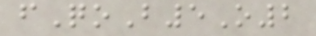fQoB5O2
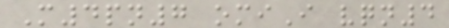M4pn7 omiI vqn4
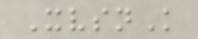XvsnK
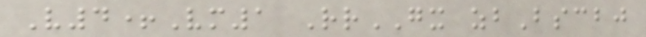V4+Vm1 RrGX zbBscbj
